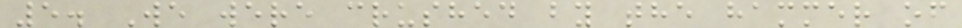5. We were crushed by the hammer of
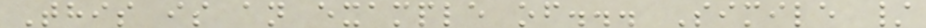This is an example of... Simile /
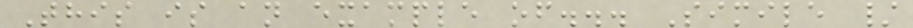This is an example of... Simile /
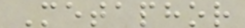Metaphor
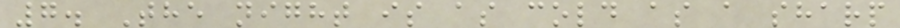7. The night is as cold as a sharp
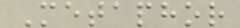Metaphor
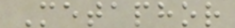Metaphor
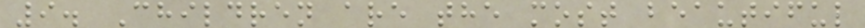9. Children are the most beautiful
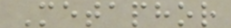Metaphor
